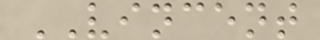VINCENT
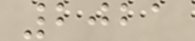2021
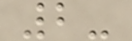2-
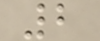2
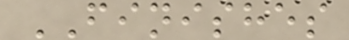FINISHES
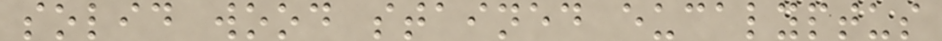solid wood stained eucalyptus
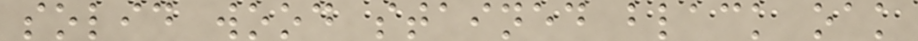solid wood stained black oak
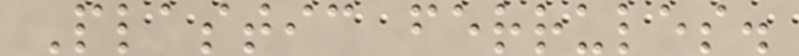Plastic ferrules.
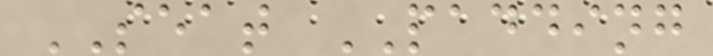SEAT PADDING
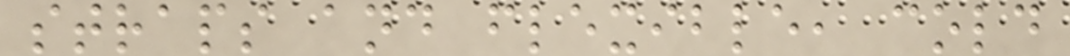straps and flexible, cold
